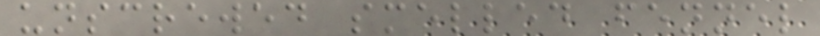unscrewed smelled fennel
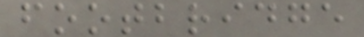footbridge
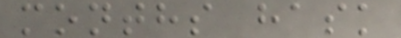months hask
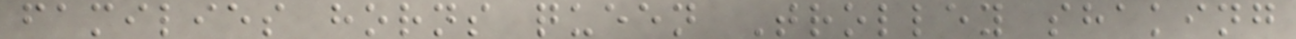families horns queen Trolley shaking
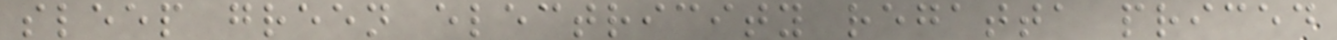sleep green electricity regatta priced
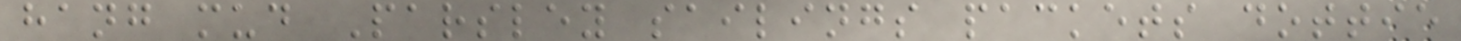hang mud Parsley sailings packets dottie
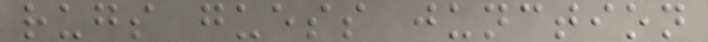rugs guess junction
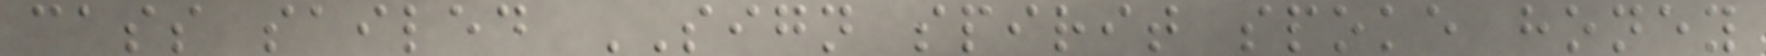cass sailed SIGN spirit spoke honey
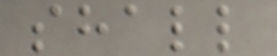shall
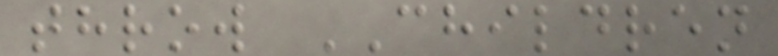throw CHILDREN
